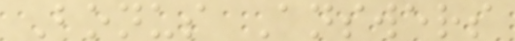Bonus Answers
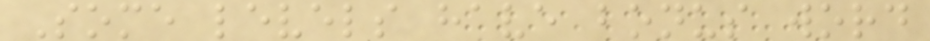Some levels have bonus word
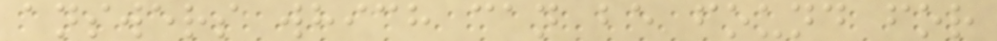answers which can be found for
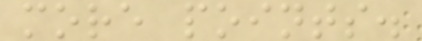more points.
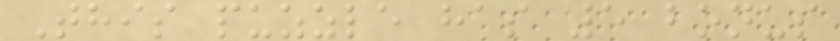This puzzle has 5 bonus
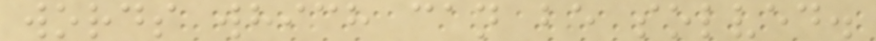words which can be solved.
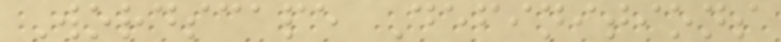Wordscape Definitions
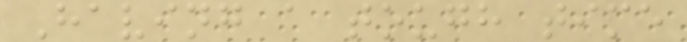Having a tough time
